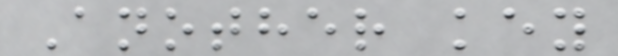Another key
